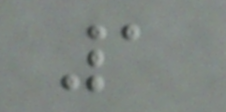1
